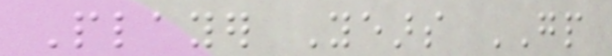Player Years GP
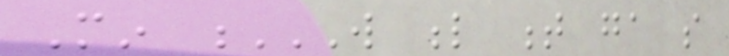Min W L T GA SO
